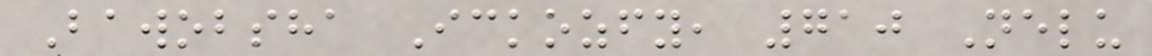Bawobsha Ickozfy, 710 Nelu
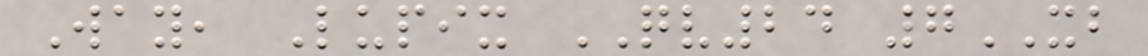Way, Lupix QV24 7XB
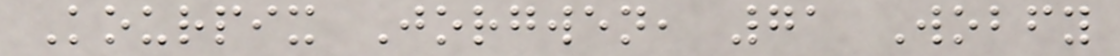Kourpix Jorgwen, 71 Wobfy
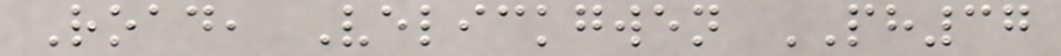Road, Velickgwen PH37
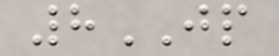8JP
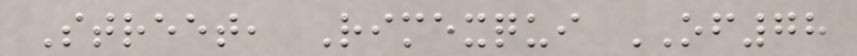Street, Rimexqui OF78
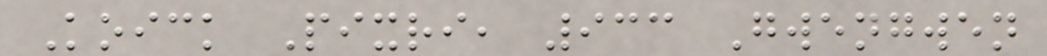Koick Pixri, 933 Gwengwen
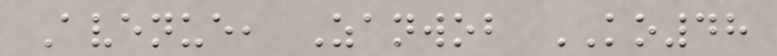Avenue, Zanwob KO48
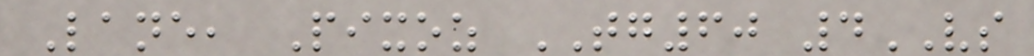Lane, Pixoz TG60 4VS
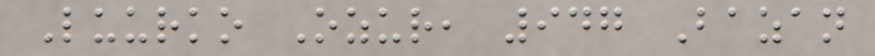Luurko Ozur, 947 Bazan
